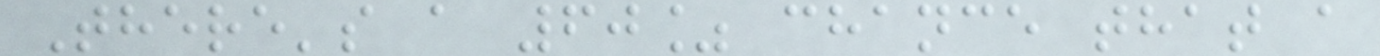There's a 60% chance that a
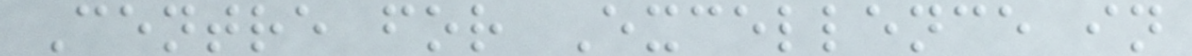Centre for Excellence in
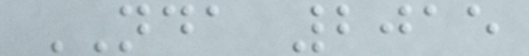NDA 2015
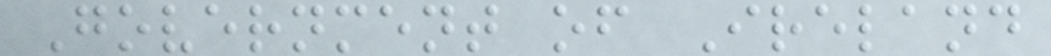Government of Ireland
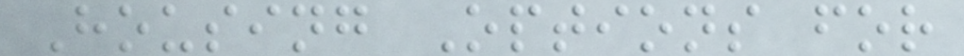Housing Options for
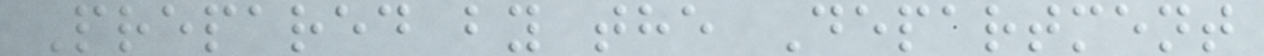Prepared by the Department
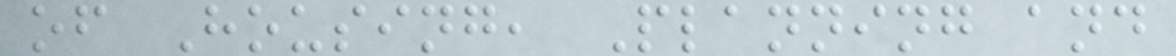of Housing, Planning and
